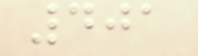401
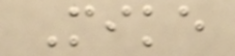Mike
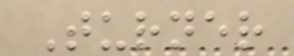Turner
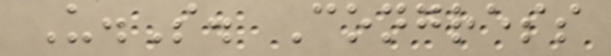U.S. Congress
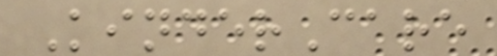KinderCare
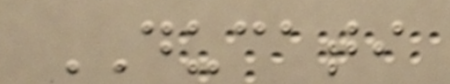DUCATI
